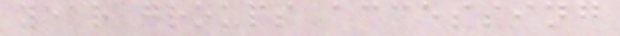year groups accessing
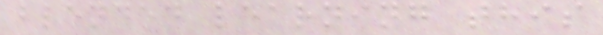blended learning this
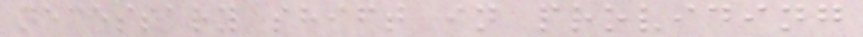necessary shift in providing
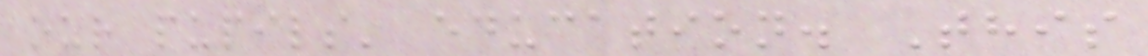our pupils' education. This
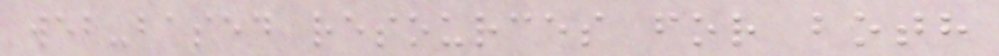web-based resources for both
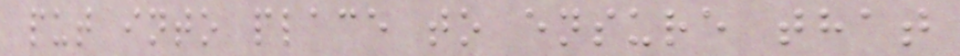put into place to ensure that
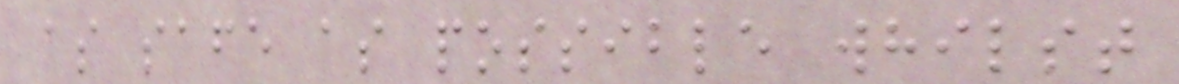as safe as possible whilst
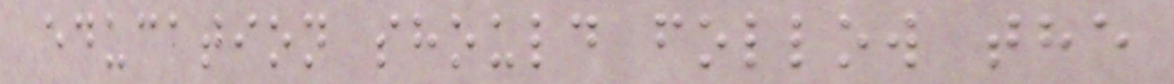education should follow the
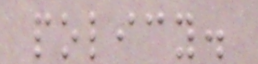policy.
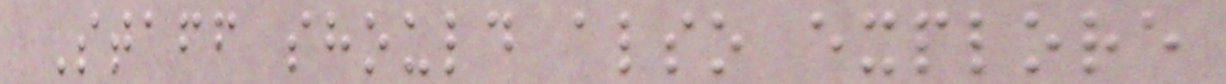Staff should also explore
